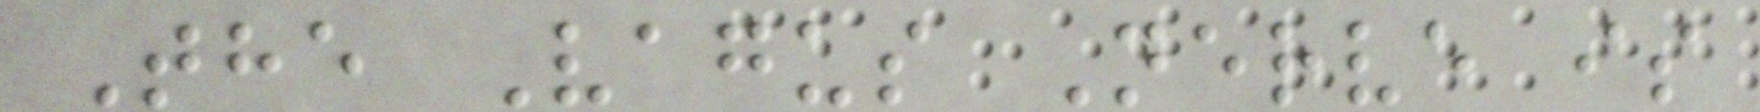The Vagus Nerve is
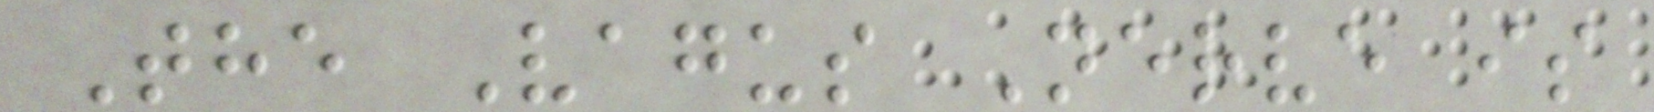The Vagus Nerve is
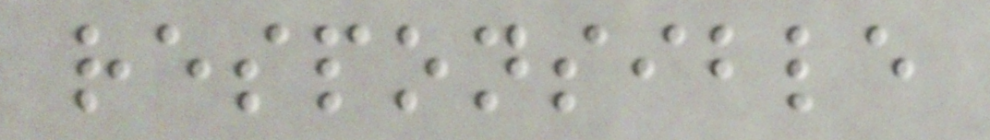responsible
